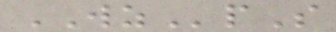WZpS
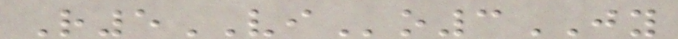R5VIo3JY
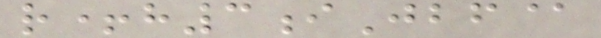r+h3iJbf@
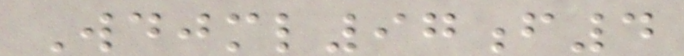Wdjml97f4
